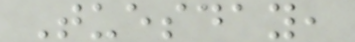Tuesday,
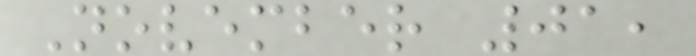November 01,
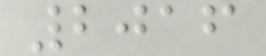2016
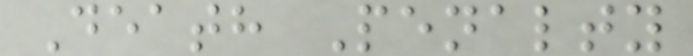Death Penalty
